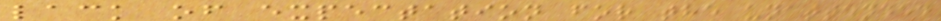lack of expectation for the unattended
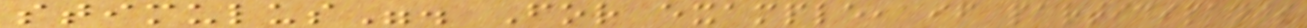stimulus". For example, if participants
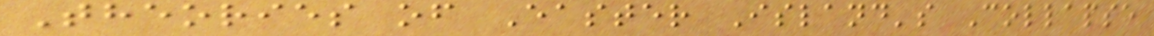Theories of Easter Island's Collapse
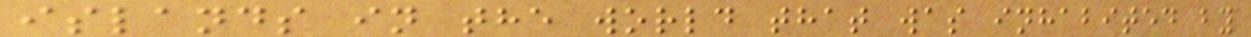islands in the world that was inhabited by
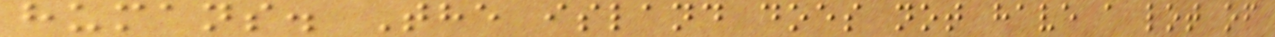humans. The island does not have a lot of
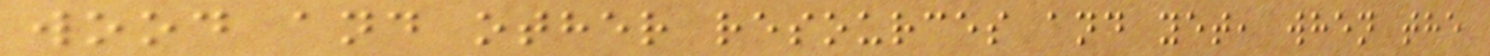wood and other resources and yet, when the
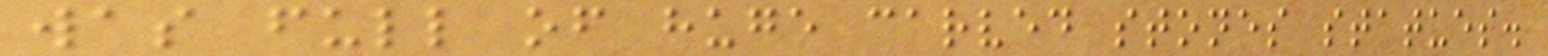was full of huge carved stones statues.
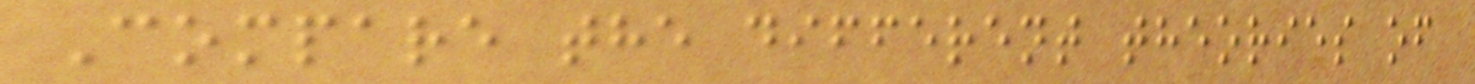Compare the different theories of
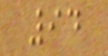94
